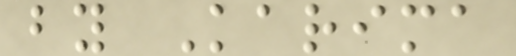by Karima
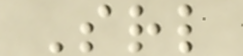Srl
